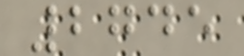2745
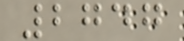2747
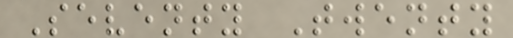Seventy Twenty
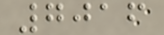7016
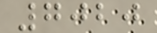7020
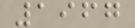1967
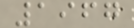1967
